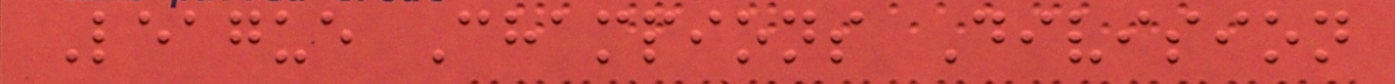League Champions Division
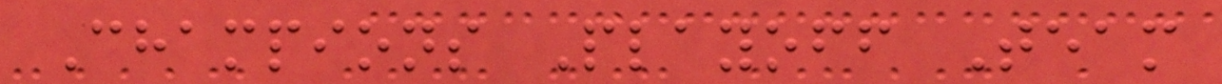Champions Playoff Team
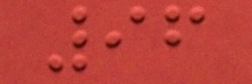96
